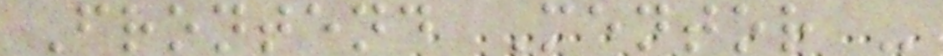Frontend Mentor -
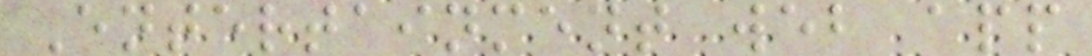Entertainment web app
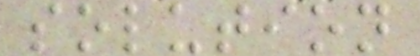solution
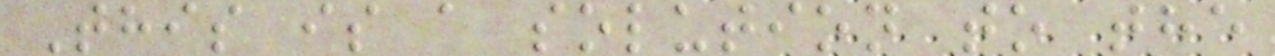This is a solution to the
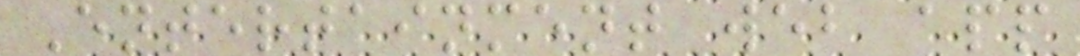Entertainment web app
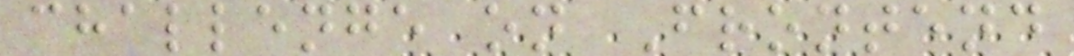challenge on Frontend
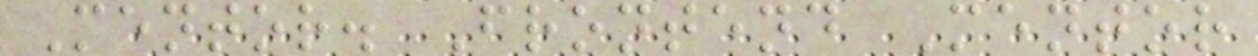Mentor. Frontend Mentor
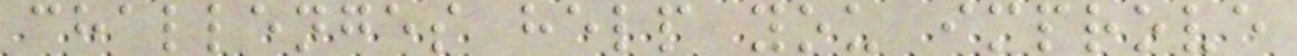challenges help you improve
